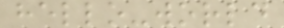hello-world
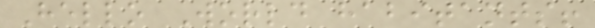Hello World habitants!
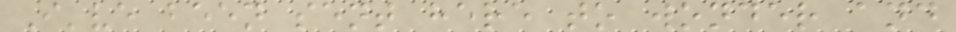I've been sent here to wonder and
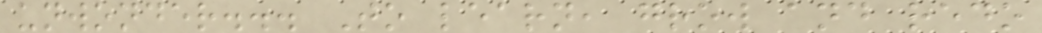unwonder... To learn, grow and redo
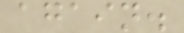again.
